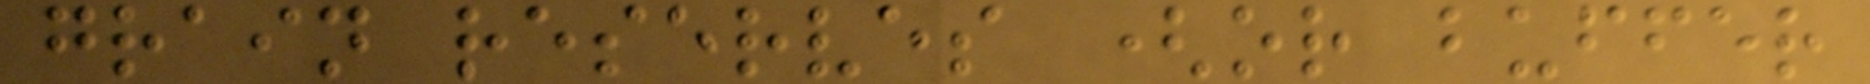grain reserves (or buffer
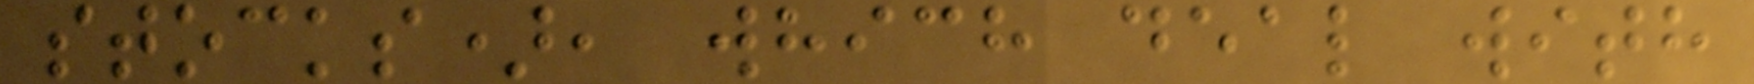stocks), which deal with
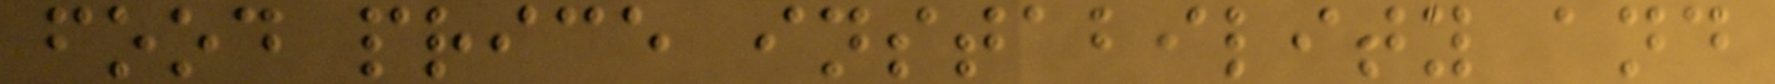food price instability and
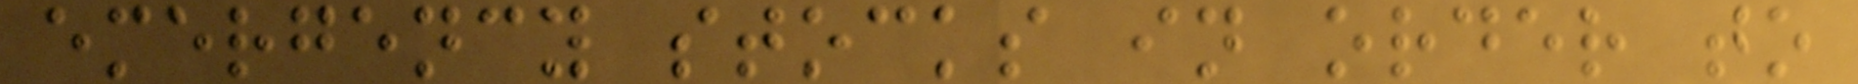emergency stocks in order to
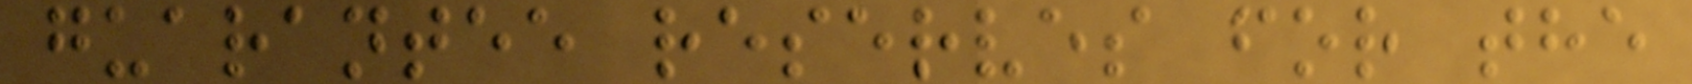guarantee reserves for the
